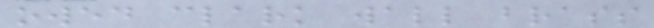owed clark wall brass
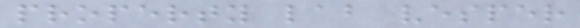property lab vesper
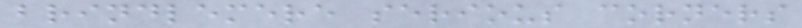brindlemere serious corners
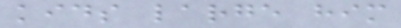kids large him
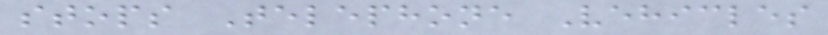stops Telephone Vehicles
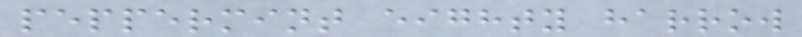peppermint eighty harrow
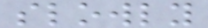slowly
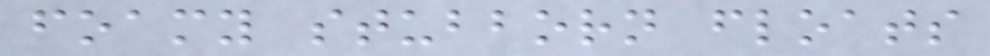foamy stubborn floats
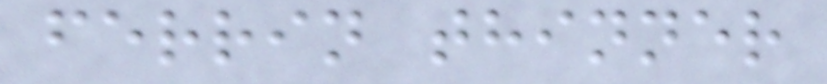ferrin thinner
